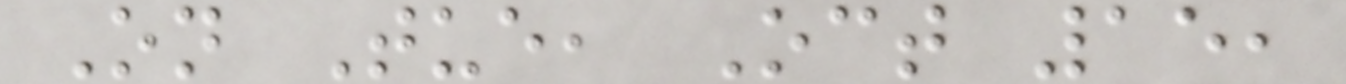On Tue, Oct 15,
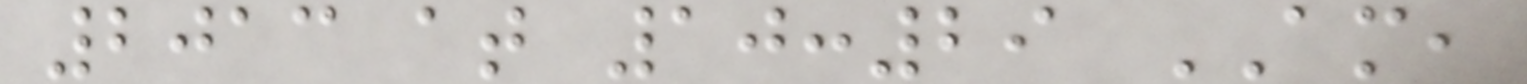2013 at 10:29 AM,
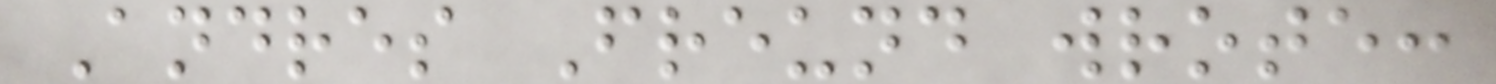Andres Freund wrote:
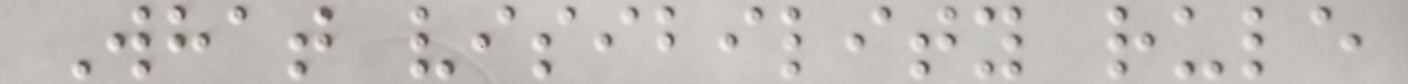What visibility rule
